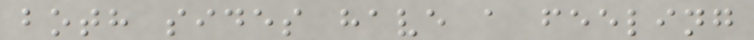both sides have a feeling
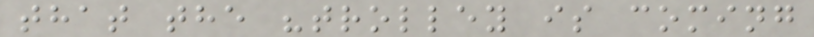that the "trolley is coming
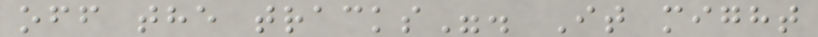off the tracks". It might
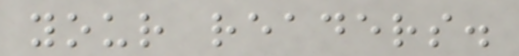your readers.
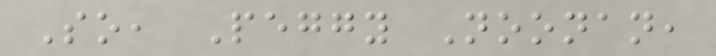So, Peggy Noonan,
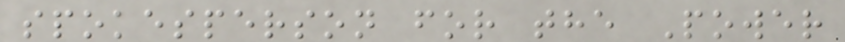spokesperson for the Power
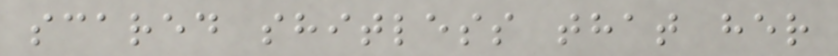scared shitless that her
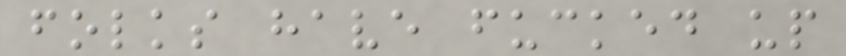folks have fucked up
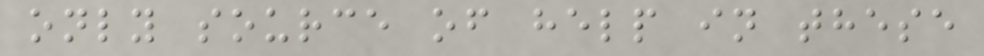only source of help in these
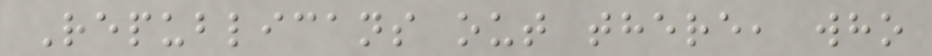Republicans out there, who
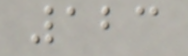123
